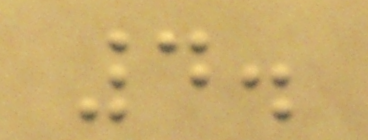4.
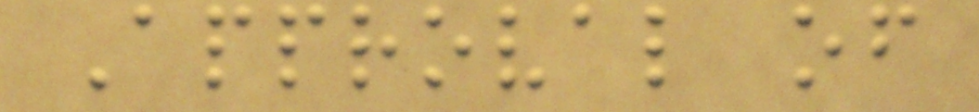Approval of
